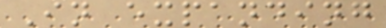In expanding
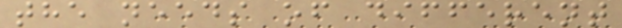the needs of different
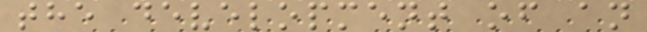the development of an
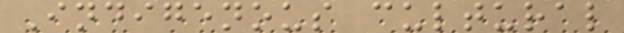Indigenous cultural
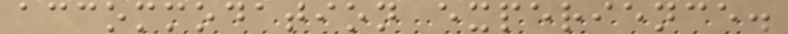accommodation experience.
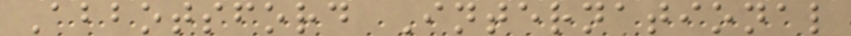Abbotsford International
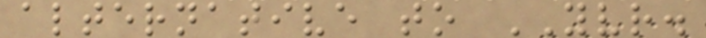alternative to YVR.
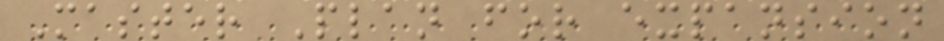Master Plan for expansion
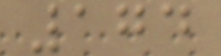174
